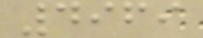4969
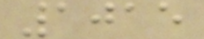1015
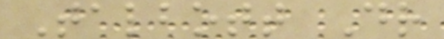Talbott Dr
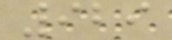929
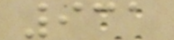931
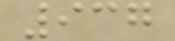937
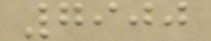7900
